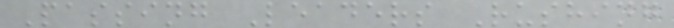Passing Leaders Rushing
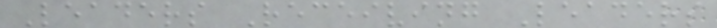Leaders Receiving Leaders
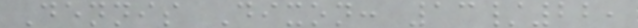Dennis Dixon: 13/22,
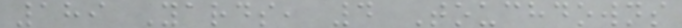189 Yards, 4 Touchdowns
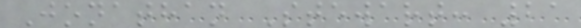Jonathan Stewart: 21
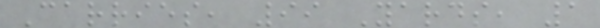Carries, 99 Yards, 1
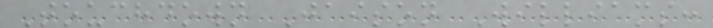Touchdown Jaison Williams:
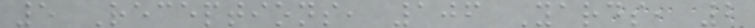5 Receptions, 106 Yards, 2
